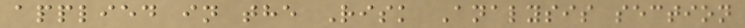applied in the Risk Analysis section
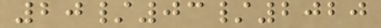20/03/2020
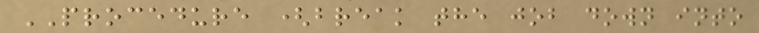PROCEDURE (break the job down into
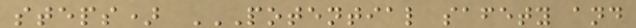steps) POTENTIAL SAFETY AND
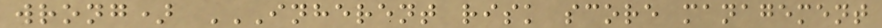wrong) INHERENT RISK SCORE MANAGEMENT
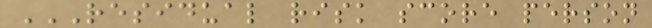RESIDUAL RISK SCORE PERSON
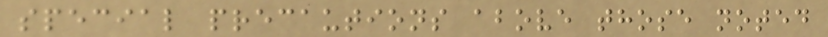special precautions above those noted
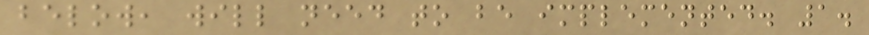below, will need to be implemented. 1.
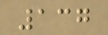137
